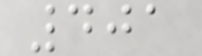401
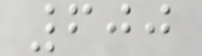600
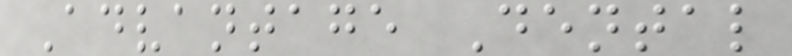Advantage Dental
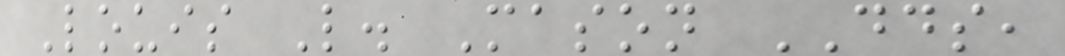Louis L. Mason DDS,
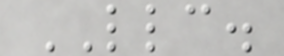LLC.
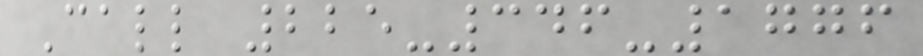Call 225-346-1776
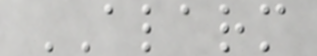ALARM
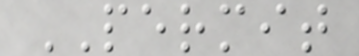PERMIT
